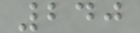240
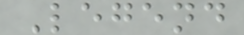Legend
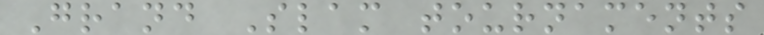Grand Slam tournaments
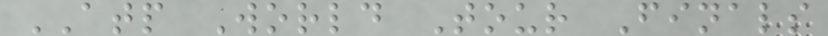ATP World Tour Finals
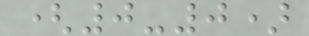(0-0)
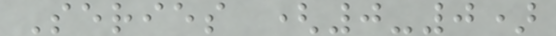Series (0-0)
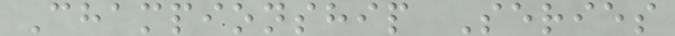Championship Series
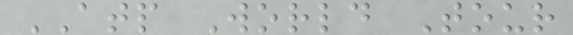ATP World Tour
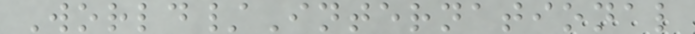World/International
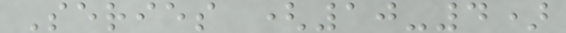Series (10-4)
